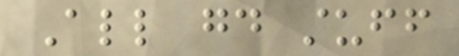All good stuff
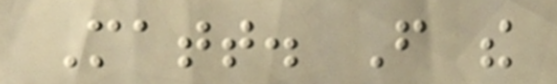Matt. From the
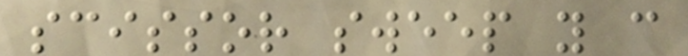scissor sweep you can
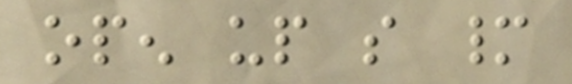open up so many
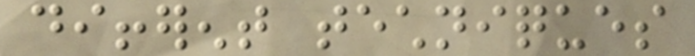different techniques
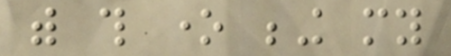with this one being my
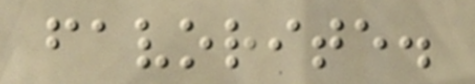favorite.
